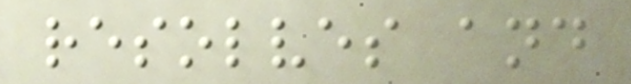resolves and
